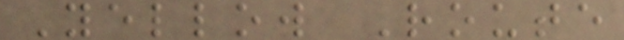Yellow Route
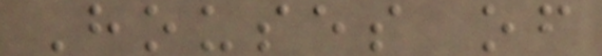Houses of
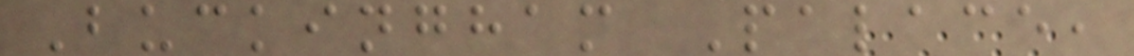Buckingham Palace,
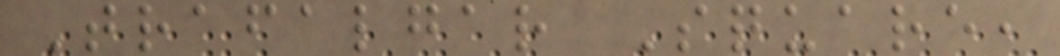Trafalgar Square,
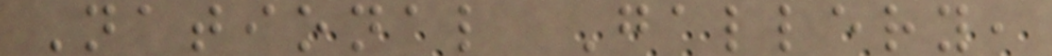National Gallery,
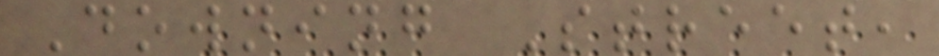Downing Street,
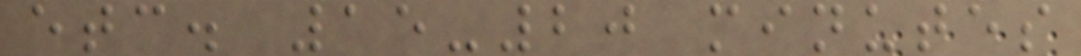etc. 15-20 minutes
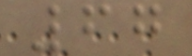67
